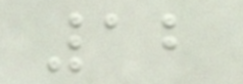12
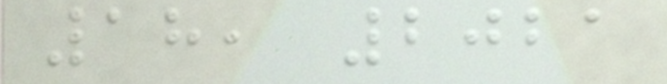18, 2021
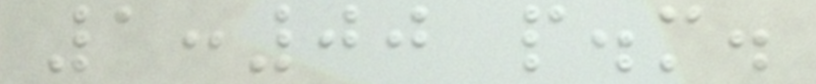1:00 p.m.
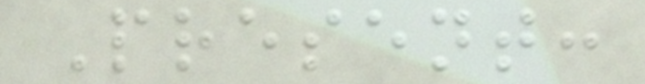Present:
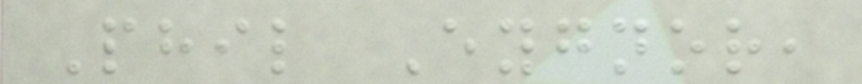Phil Eygnor,
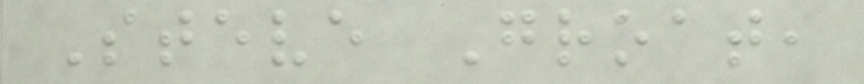Steve Groat,
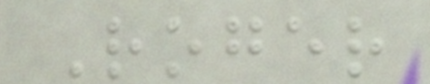Roger
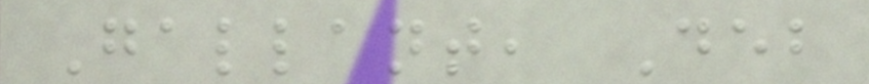Gallant, Deb
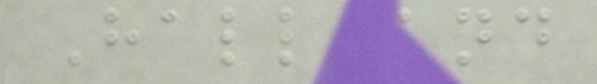Hall and
